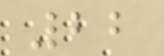22
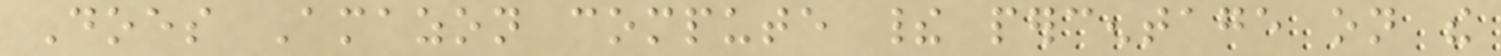Does Amazon compute their percentage on the
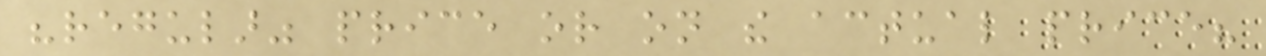"regular" price or on the actual price?
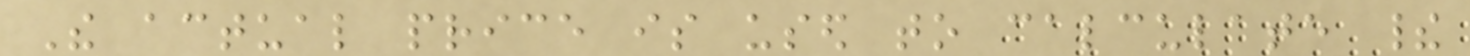The actual price is used to calculate their
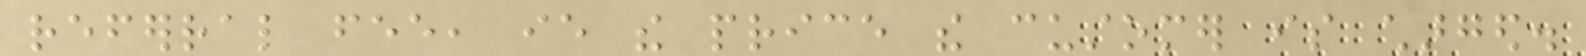referral fee, ie the price the customer is charged.
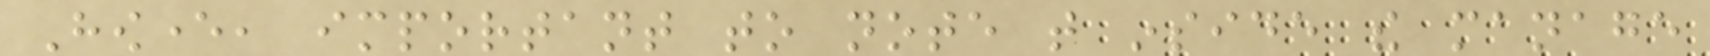However, important to note that inside the manage
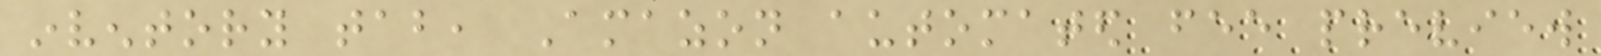inventory tab, Amazon automated fee preview
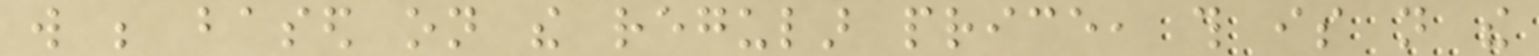will be based on the regular price, this is not the
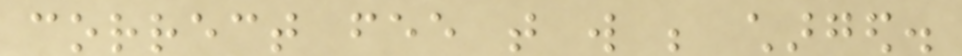correct fee that will be charged.
